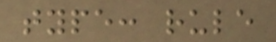type: rule
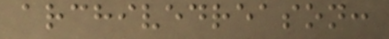archivedreason:
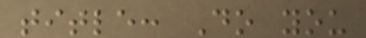title: Do you
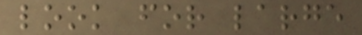look for large
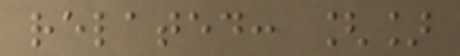related: []
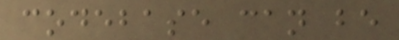codebase can be
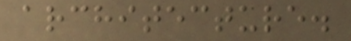architecture.
